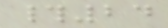#24
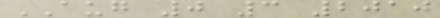AUG 0 3 2010
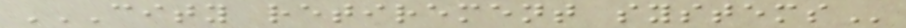CITY RETIREMENT SYSTEMS
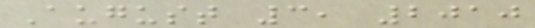August 3, 2010
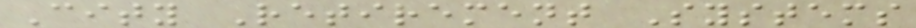City Retirement Systems
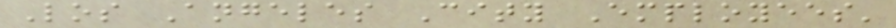Los Angeles City Employees'
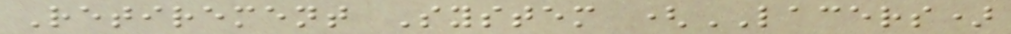Retirement System (LACERS)
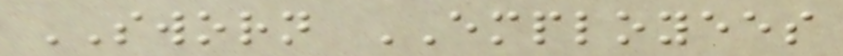SWORN EMPLOYEES
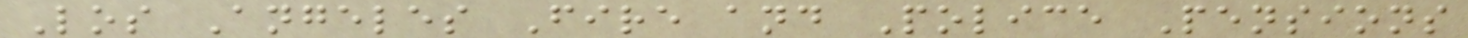Los Angeles Fire and Police Pensions
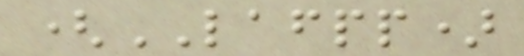(LAFPP)
